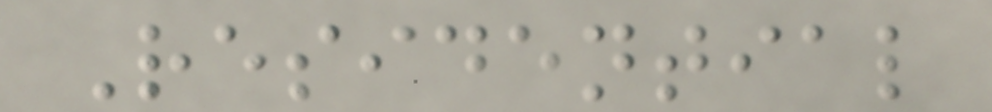Residential
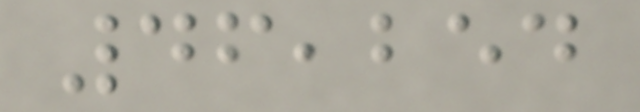46,254
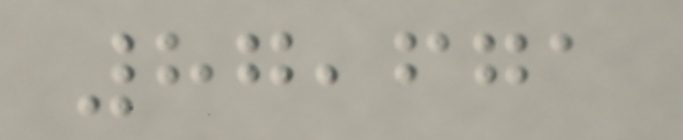87,671
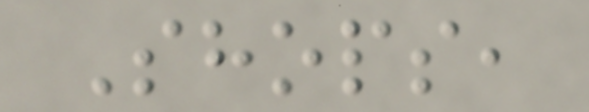Shops,
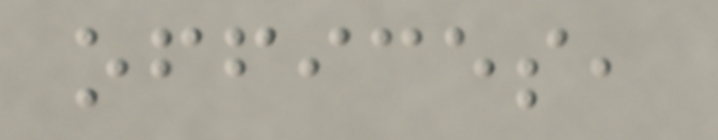offices,
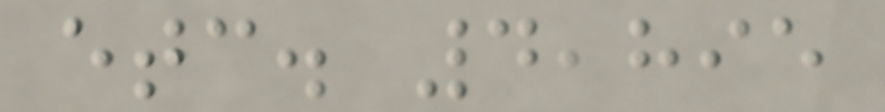etc. 4,895
